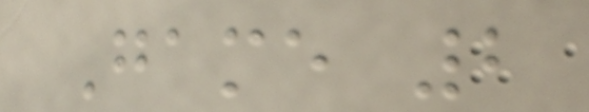Game 2
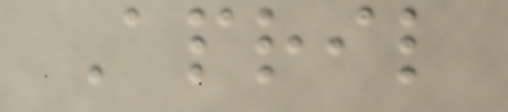April
